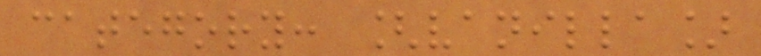category: [vanilla]
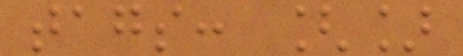tags: []
